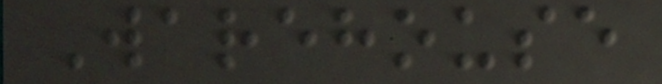Warehouse
